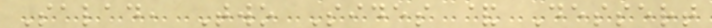Salad, Two Sides & Dessert
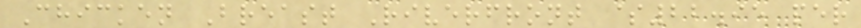Chicken Breast Riverfront $22.95 per
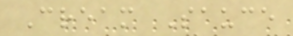Cream Sauce
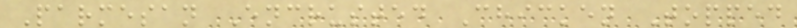Parmesan Encrusted Chicken Topped
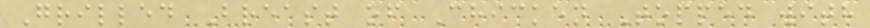Grilled Breast of Chicken Topped with
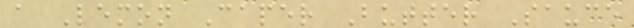a Lemon Caper Butter Sauce
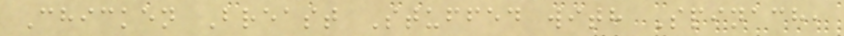Chicken Breast Stuffed with Spinach,
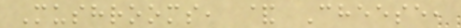Mushrooms, & Cheese,
